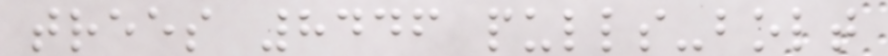trees 8446 pulls-bolt
